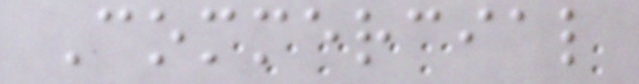Commercial
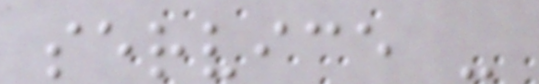service -
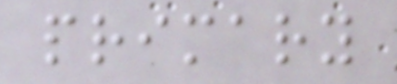primary
